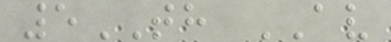5TH AV
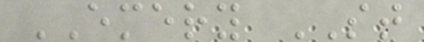EMERY ST
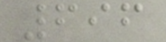696
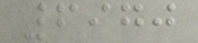6970
